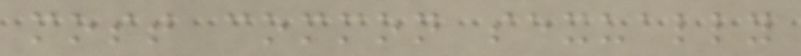most common sexually
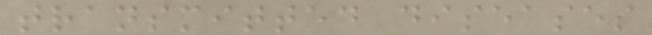transmitted diseases
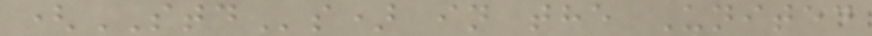(STDs) in the United
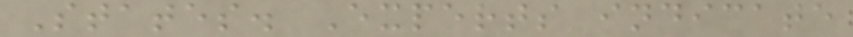States. Experts indicate
